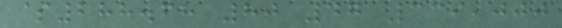$288.68 80 47 339,000
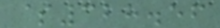$328.56
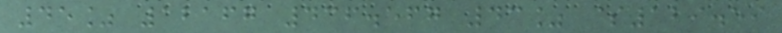45% 12167 436.567 43% $129.59
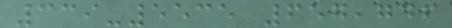339-5535 657,746
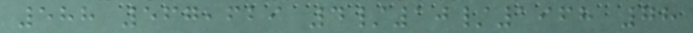588 567,629 4/10/1968 78
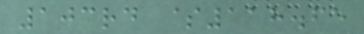103rd $118.65
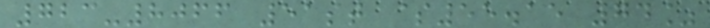723-8066 51st $55.15 74%
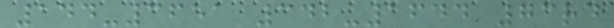144-3651 342-1644 73rd
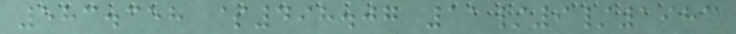583.358 $498.07 11/9/1983
